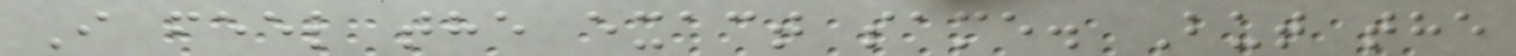I feel the exact same. But the
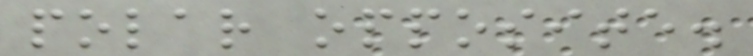polar opposite.
